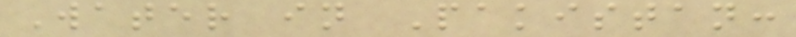Water in Pakistan:
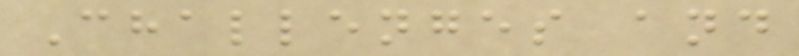Challenges and
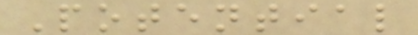Potential
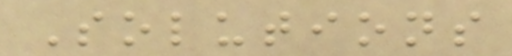Solutions
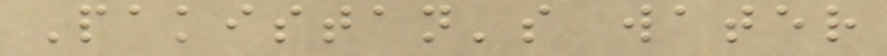Pakistan's water
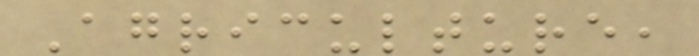Agriculture,
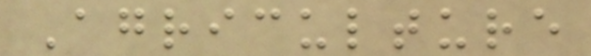Agriculture
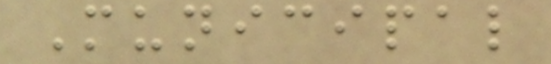Municipal
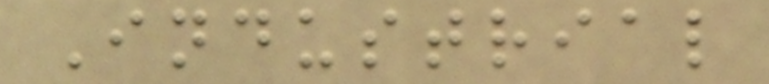Industrial
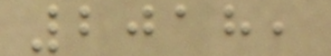2018,
